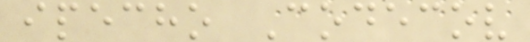ipecho Codecov
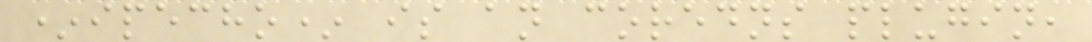*ipecho* is an coredns plugin,
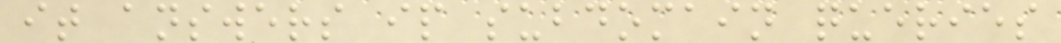it answers ip subdomain queries
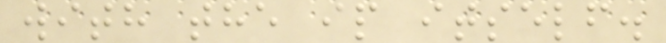with the ip itself.
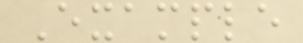Example
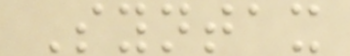Syntax
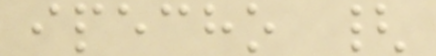ipecho {
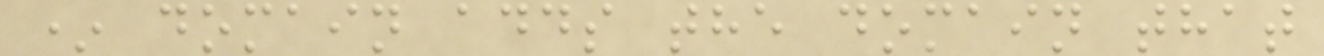* domain adds the domain that
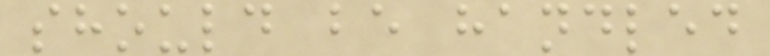should be handled
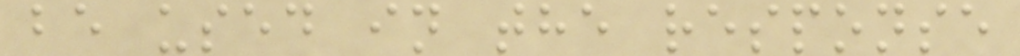be used in the response
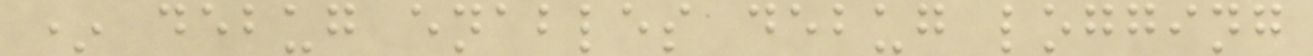* debug enables debug logging
